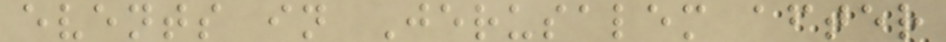events in Jerusalem after
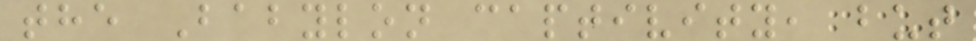the Babylon captivity, but
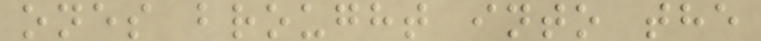ones brought into the
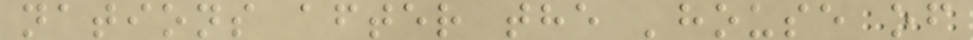nations after the 'house of
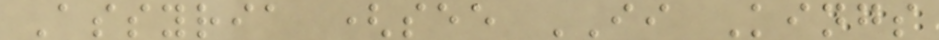Assyria (see II Kings
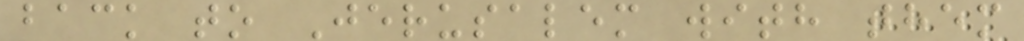back to Jerusalem with them
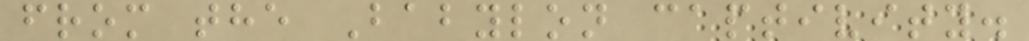from the Babylon captivity.
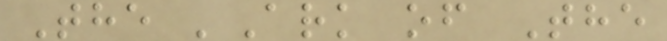The 'Ark of The
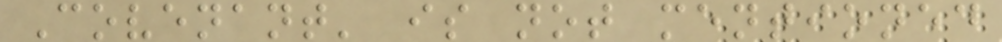Covenant' is not mentioned
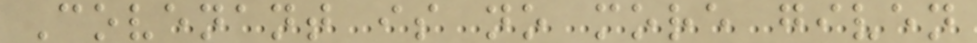Covenant is no more given
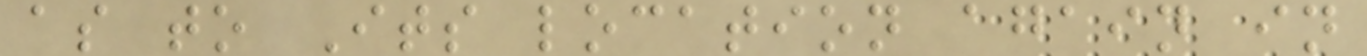as to Its location again in
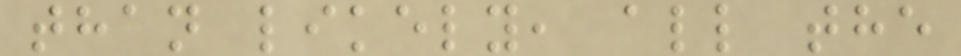than likely, all the
